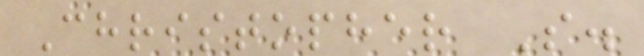Christopher S.
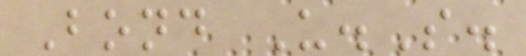Bond U.S.
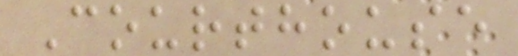Courthouse
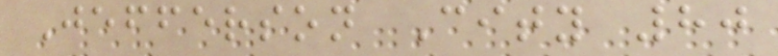Jefferson City 80
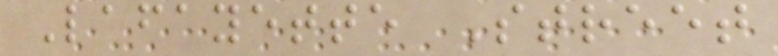Lafayette Street
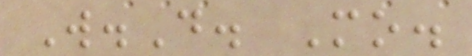W.D. Mo.
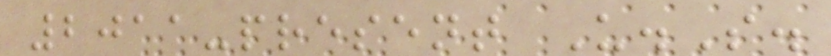2011-present U.S.
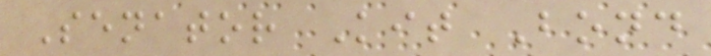Senator Kit Bond
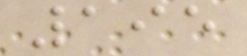195
